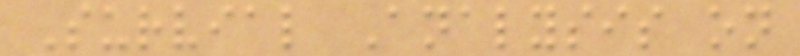Survial Analysis on
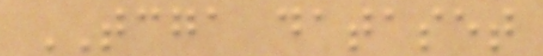TCGA dataset
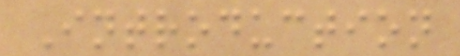Introduction
